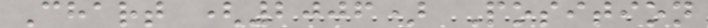Chart (2006) Position
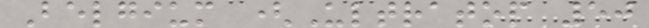Belgium (Ultratop 50
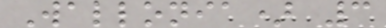Wallonia) 3
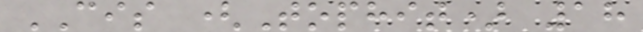CIS (Tophit) 18
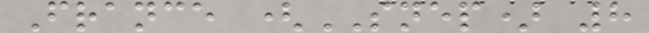France (SNEP) 8
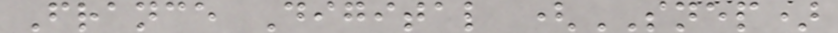France Digital (SNEP)
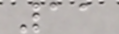11
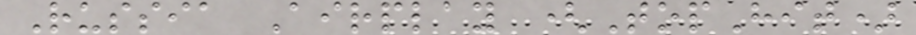Russia Airplay (TopHit)
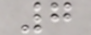7
